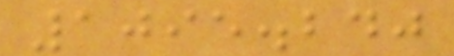1095.240
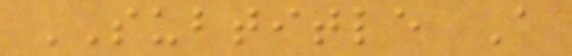SUBTITLE A
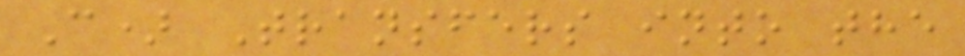C) Transfers into the
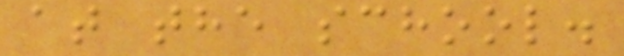at the school.
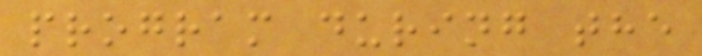program during the
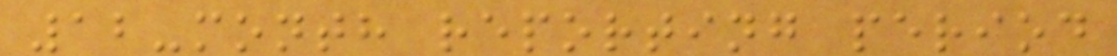12-month reporting period
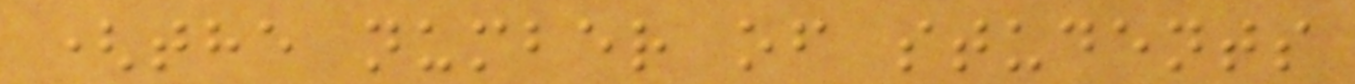(the number of students
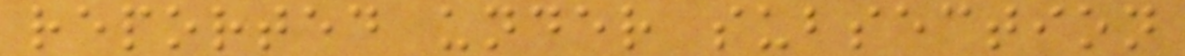reported under subsection
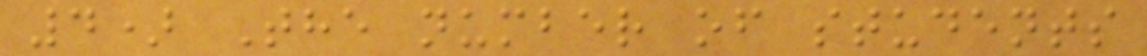4) The number of students
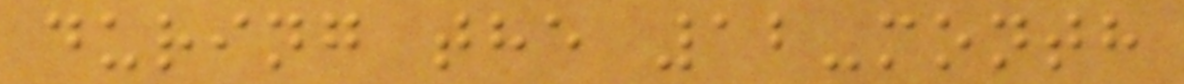during the 12-month
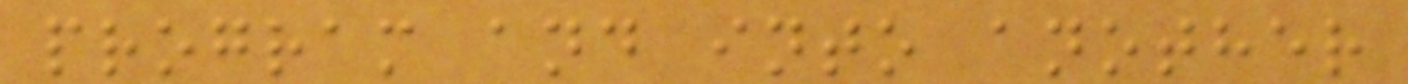program and into another
